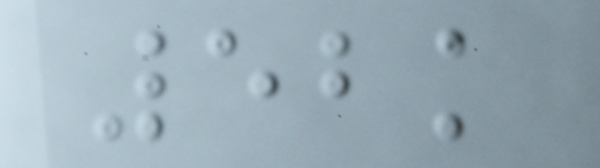52k
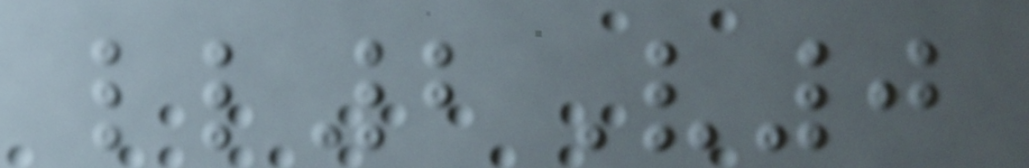ll2V0
